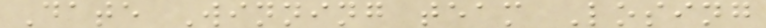Date Winning team Losing
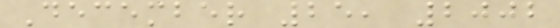December 25, 2002
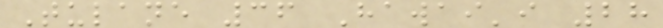Tulane 36 Hawai'i 28
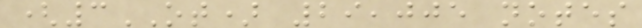(3OT) 29,005 notes
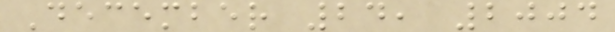December 24, 2004
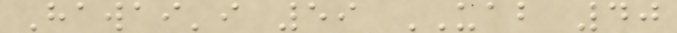Hawai'i 59 UAB 40
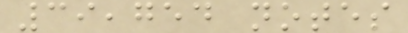39,754 notes
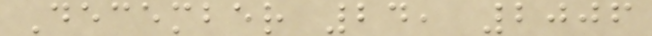December 24, 2006
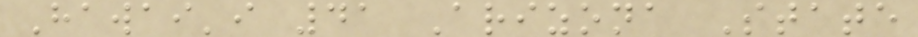Hawai'i 41 Arizona State
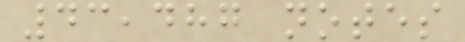43,487 notes
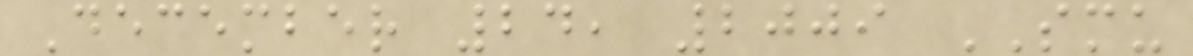December 24, 2009 SMU
